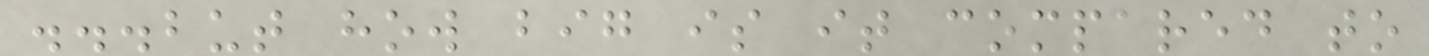...but how big is it compared to
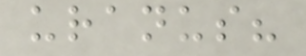uranus?
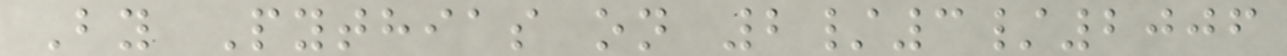By Pythias on 2/3/2006
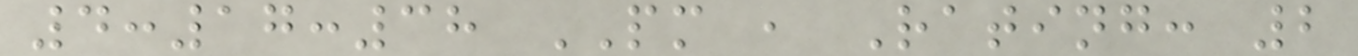4:17:38 PM , Rating: 2
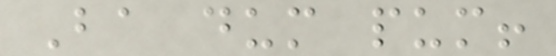Ba dum pum!
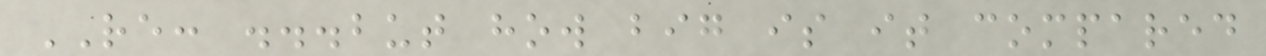RE: ...but how big is it compared
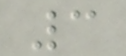3
